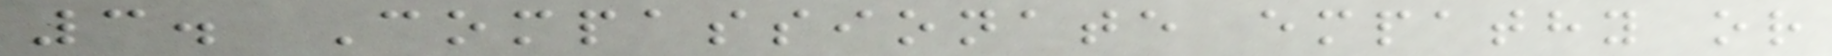3. Compassionate empathy or
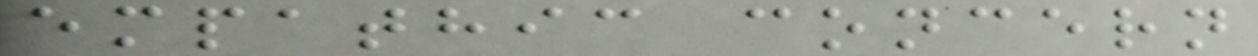empathic concern
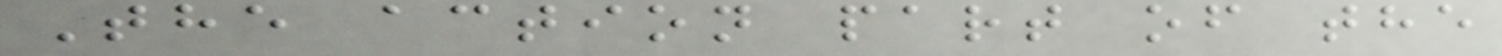The action part of the
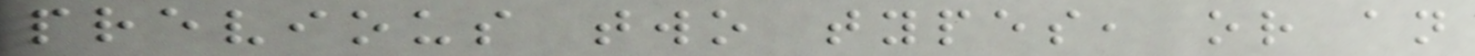previous two types, or an
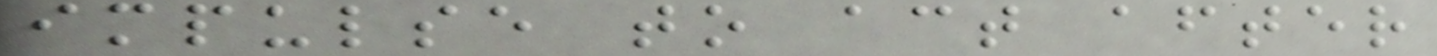impulse to act after
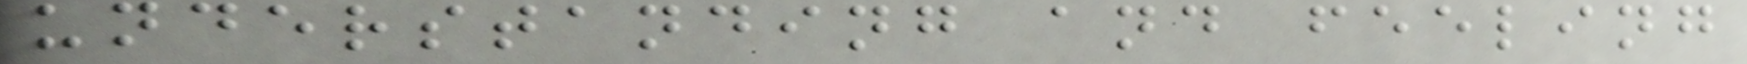understanding and feeling
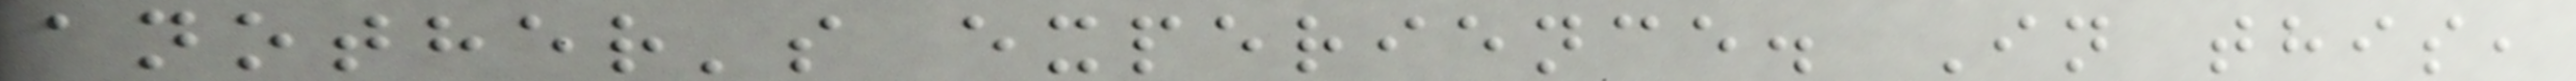another's experience. In this,
